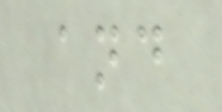and
